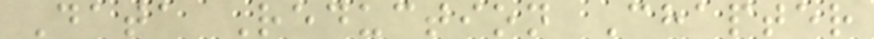Data Reduction Chapter
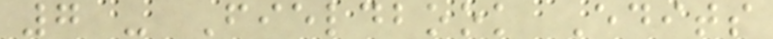7 - Fieldbook Edits
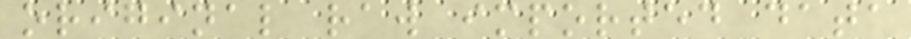original raw imported data
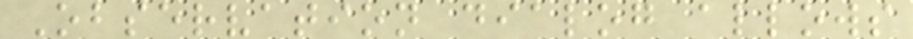Observation dialog allows
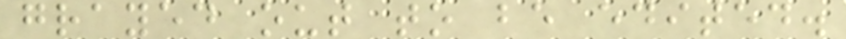grayed out to be edited.
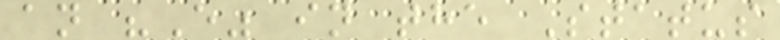an "E" in the Status
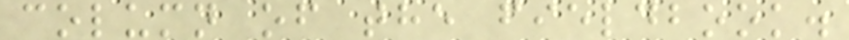column of the fieldbook.
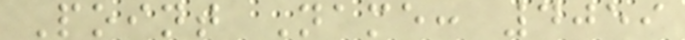Point Name: 4059
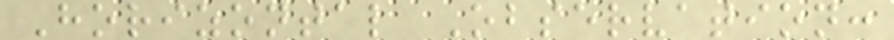Horizontal Observation:
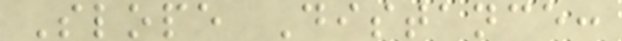Slope Distance:
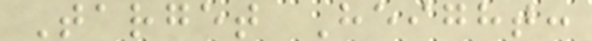Target Height:
